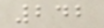242
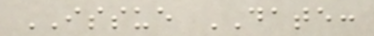ISSUE DATE:
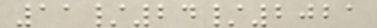11/24/2021
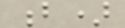b)
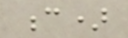c)
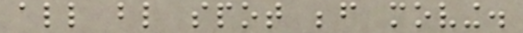all blind spot before moving.
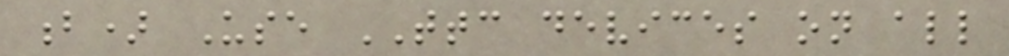b) Use TTC devices on all
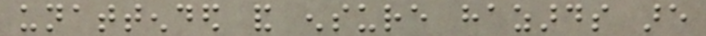unattended and ensure hazards are
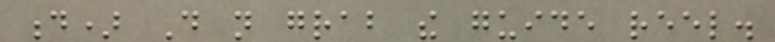d) Do not grab the guide reel.
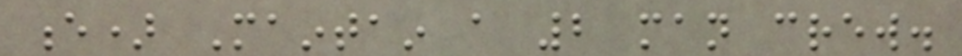e) Maintain a 2 man crew.
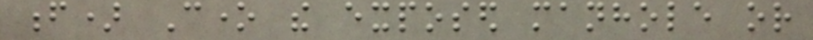f) Cone the exposed manhole or
